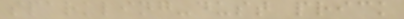sparkling-dust prick
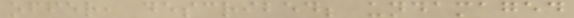offer, described; undamaged
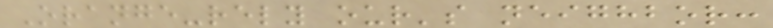Orange-rely our's neighbor:
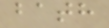bath
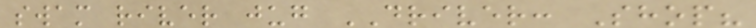swam river jug DRIVER: Shop?
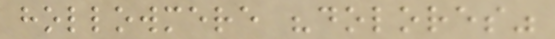hollowmere "dolores"
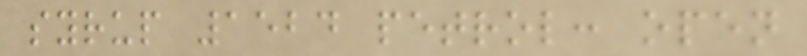syrup 1524 petrol: open
